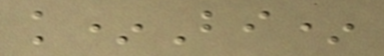k*Bi*
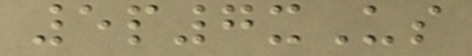5p7xUs
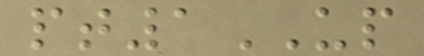pt1UP
